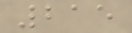215
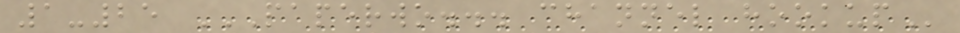1-25 PAPERWO... CHANNEL HOOKUP
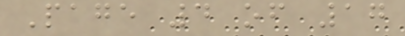Page 4 of 17
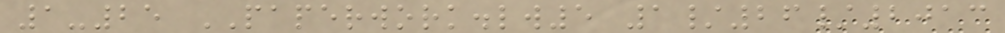1-25 PAPERWORK.lw5 1/26/2013
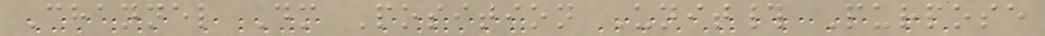Channel Dm Position Unit# Purpose
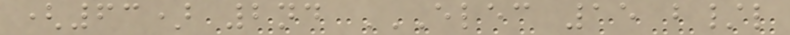(63) 2nd ELEC 15 B/L
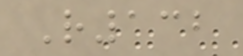R132
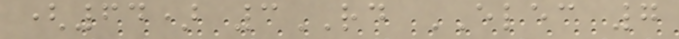(64) 3RD ELEC 7
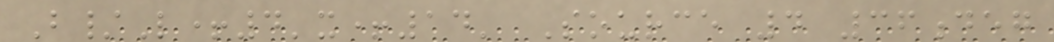B/L+4'x+14' Source 4 36deg
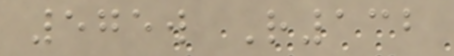575w R132
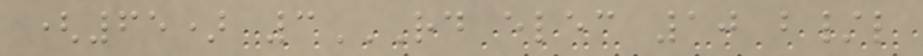(65) 3RD ELEC 10 B/L
